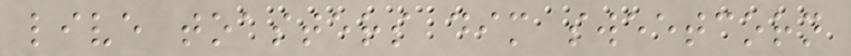live toasters dim sweetcorn
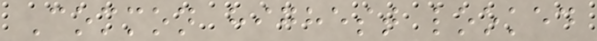Common highest looked
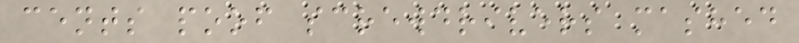cents poof screwdrivers mashed
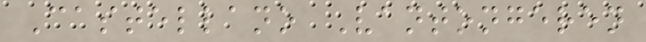Castellano Vantongeren
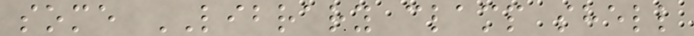some LIBRARY clamp shell
